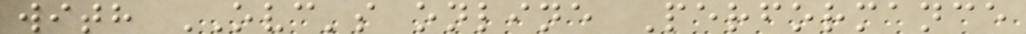with OVC's online Performance
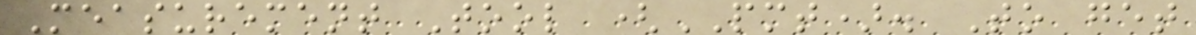Measurement Tool (PMT). To get
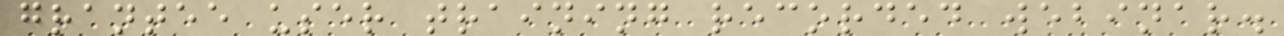grantee user training recorded webinar.
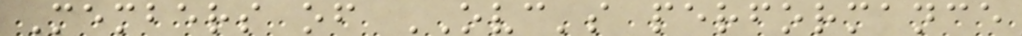Members of OVC's performance
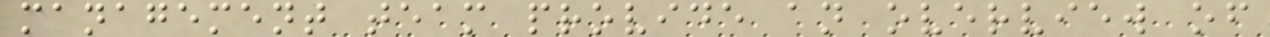management team provide an overview of
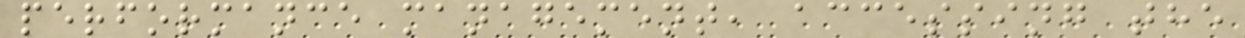performance management, accessing the
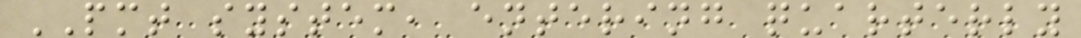PMT system, entering quarterly
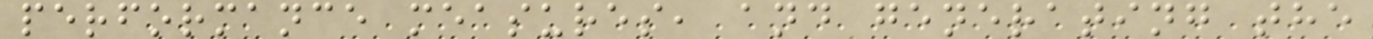performance measures, and generating the
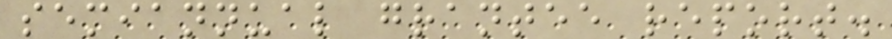semiannual grantee report.
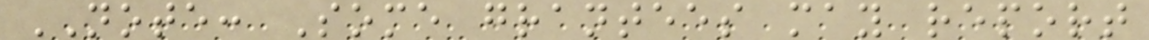NOTE: Some grantees may report
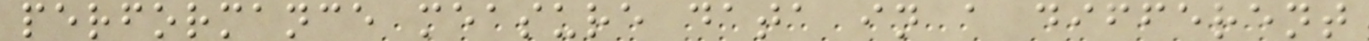performance measure data in a different
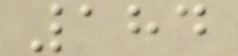184
